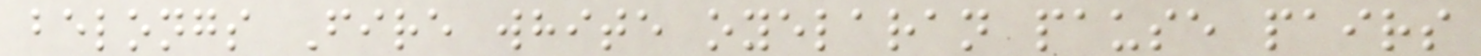belongs Fire white oyelaran pause pairs
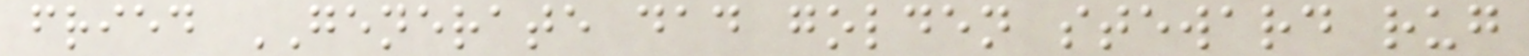fried GENERATE dad golden steward rug
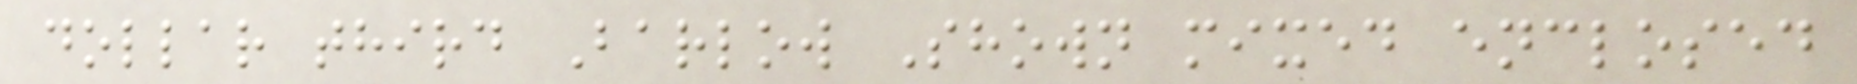dollar third Barlow Shown mixed enclosed
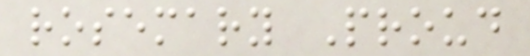rosemary Proud
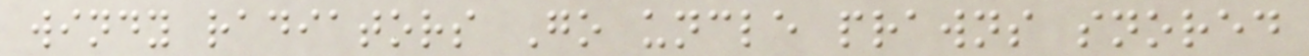windy radiators Go uncle prawns snored
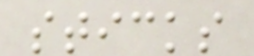sticks
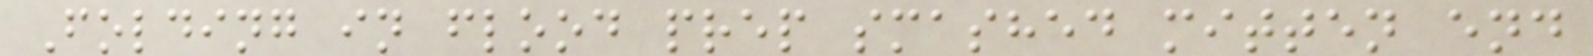Folding in flood prep smashed mitten end
